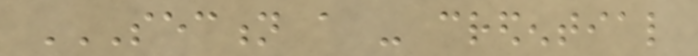SECTION A - CREDENTIAL
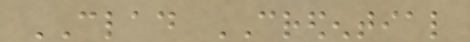CLAD CREDENTIAL
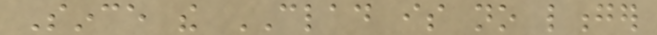Since the CLAD is no longer
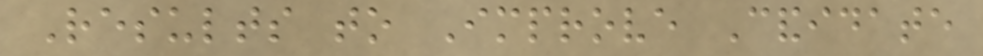Results to Improve Candidate
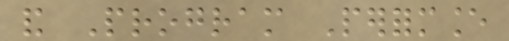and Program Performance
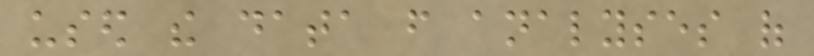used the data from analyses of
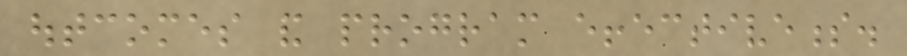outcomes and program effectiveness.
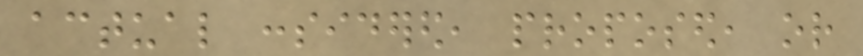actual considered, proposed, or
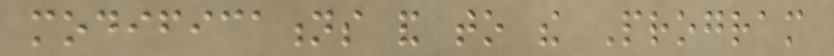modifications and to the Program
